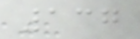137
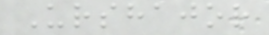Urshajor
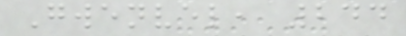Gwenvel, 244
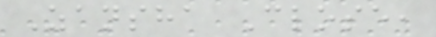Zansha Close,
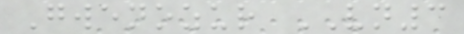Gwenozur VN3
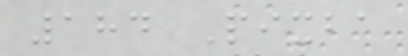184 Pixba
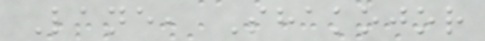Lane, Shakojor
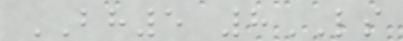BH5 8LS
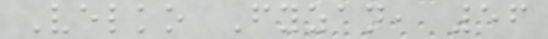Velko Fyzan, 56
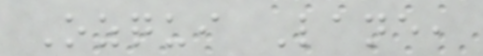Ozqui Lane,
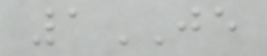1JE
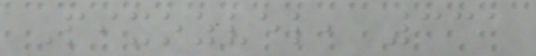Pixozvel, 331
